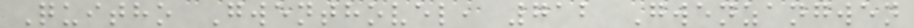Quitho Gwenthovel, 712 Gwenzangwen
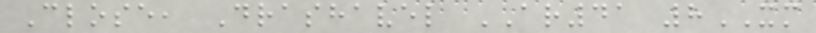Close, Drashavel AR41 8XM
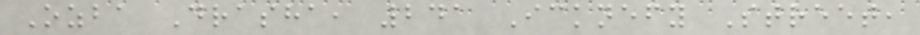Ozba Drasha, 241 Icknefy Street,
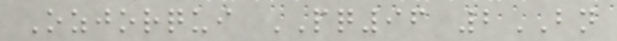Ozjorqui PQ96 2BN
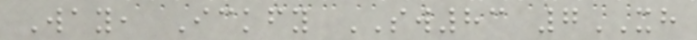Way, Ickfy SW83 7XH
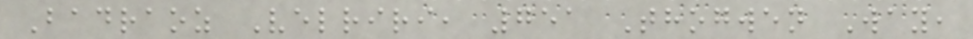Badraoz Velriri, 751 Thogwen Way,
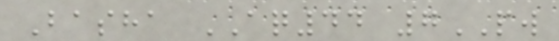Basha AQ44 7PW
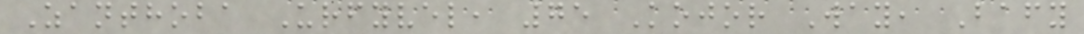Zanthoba Urfyvel, 75 Kojor Way, Bafy
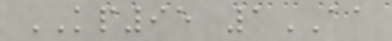KP95 1AA
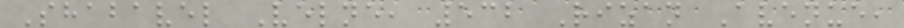Shabavel Velne, 532 Rizan Avenue,
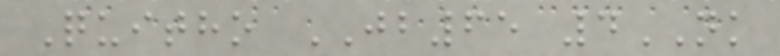Quitho JB65 4NK
